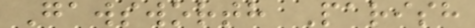Gawsworth Parish
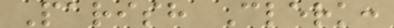Parish Clerk:
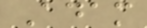Adam
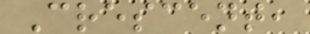Crescent,
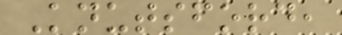Knutsford,
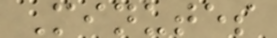Minutes
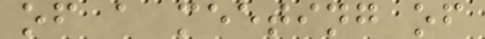of a meeting of
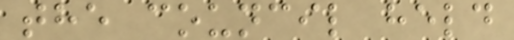the council held
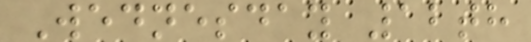Wednesday 12th
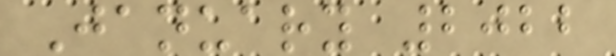January 2022
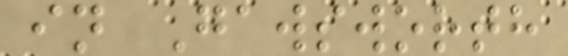in Gawsworth
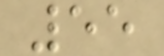55
